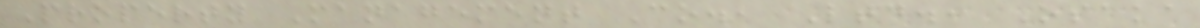Property Management Co., Ltd., Osaka
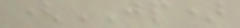(JP)
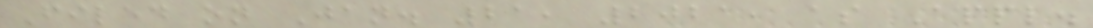Filed on Jan. 21, 2021, as Appl.
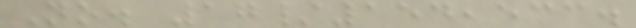No. 17/154,533.
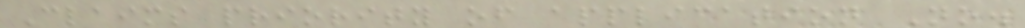Claims priority of application No.
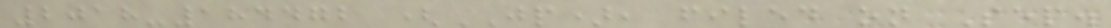2018-184472 (JP), filed on Sep.
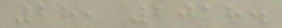28, 2018.
